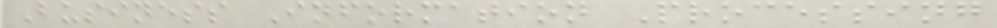Business Information Processing
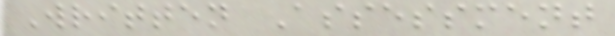Written Assessment
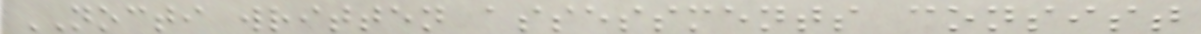NOCTI written assessments consist
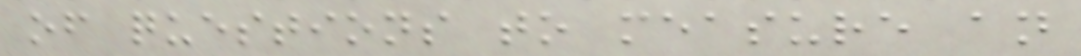of questions to measure an
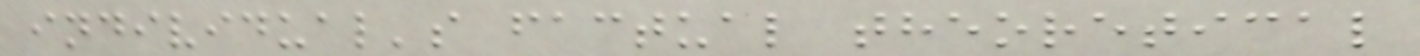individual's factual theoretical
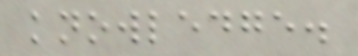knowledge.
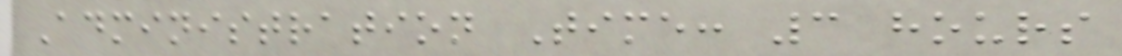Administration Time: 3 hours
